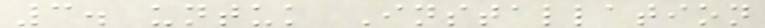3. untuk Installation
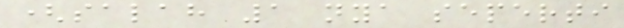(salah 1 nya seperti
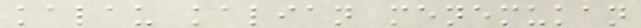kalau kalian menemukan
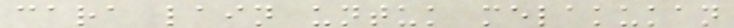cara lain untuk melakukan
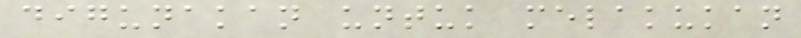digunakan untuk melakukan
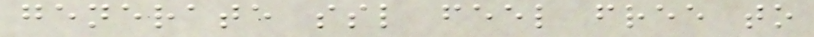generate ssl feel free to
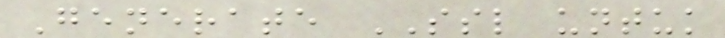Generate SSL untuk
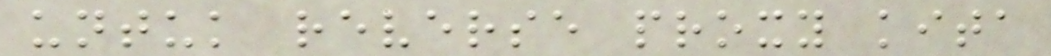untuk reverse proxy kita
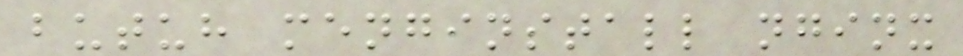butuh menginstall nginx
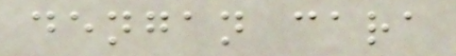dengan cara
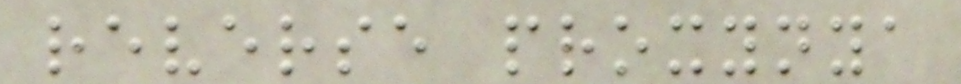reverse proxynya
